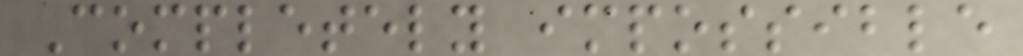Completely impossible
